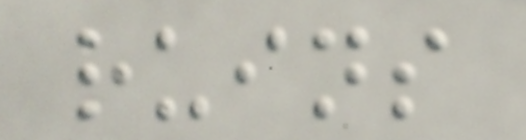ruins
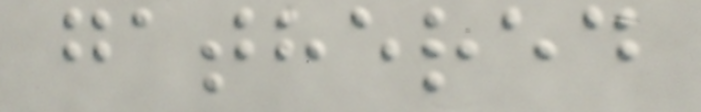gathered
